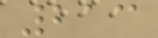213
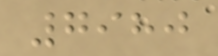7980
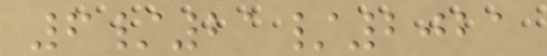6/21/2021
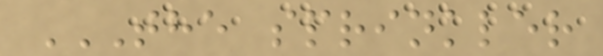THE SPRINKLER
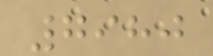7980
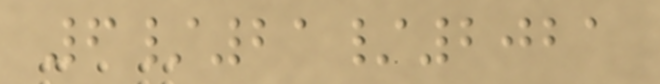6/21/2021
